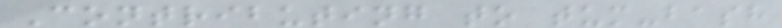Contributing to tum-bash
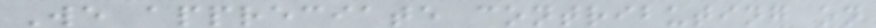We appreciate contributing on
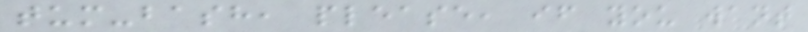tum-bash, please, if you want
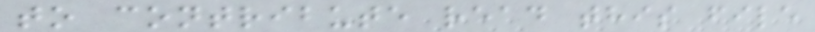to contribute read this file
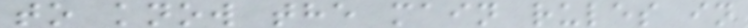to know the main rules in
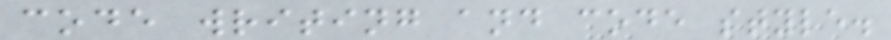code writing and code style.
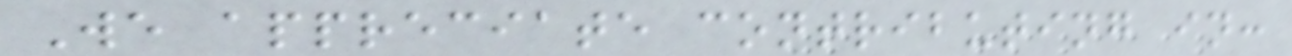We appreciate contributing in:
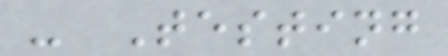- Testing
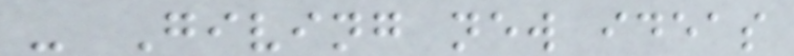- Giving new ideas
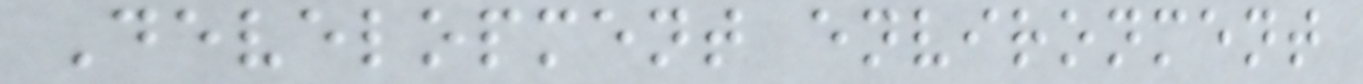Development environment
